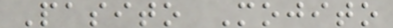Pasito Mojito
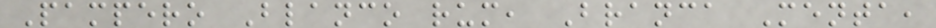Pampero Blanco rum, Branca Menta,
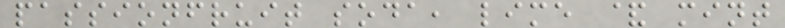passionfruit soda, lime & mint
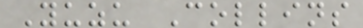Yuzu Collins
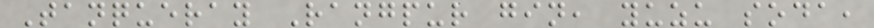Tanqueray Rangpur gin, yuzu soda,
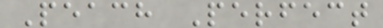Peach Perfect
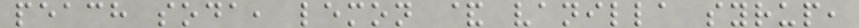peach soda, lemon & vanilla syrup,
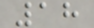18
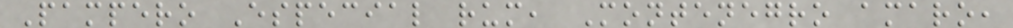Pampero Especial rum, Montenegro amaro,
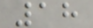18
